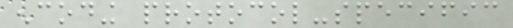encoding protocol-specific
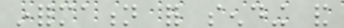information for sending and
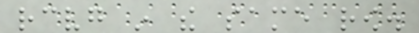receiving in the same row.
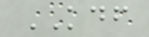KDF
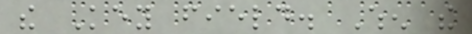the Key field. When the
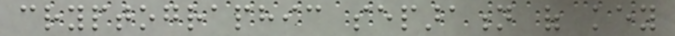cryptographic separation of key
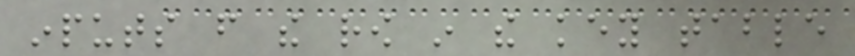inputs from the row in the key table
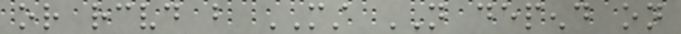or received but MUST NOT depend on
